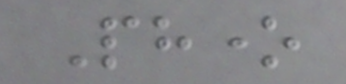Phone
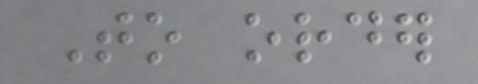To order
